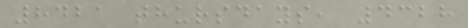8421 thursdays, 4328
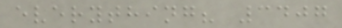everything? 3407
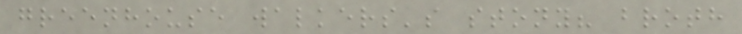greenhouse walkers's stony? broth
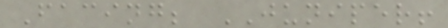Facing; JUNIPER!
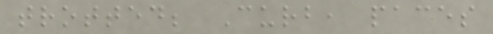trotted; Curb, paces
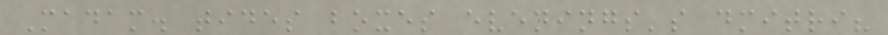Madam. tides boxes evenings's dmitri?
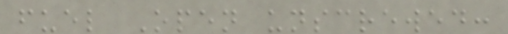fuel Open unscrewed:
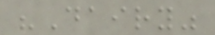"Dairy"
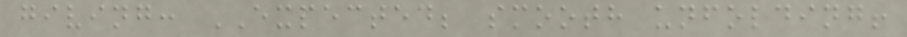giving: EXPECTED; smooth unfolding!
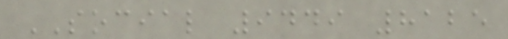SOCIAL 9449 8125
